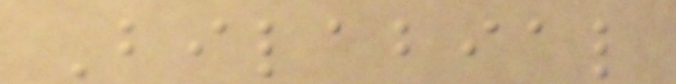Bilabial
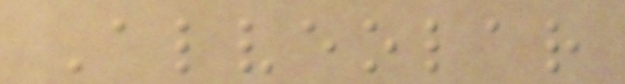Alveolar
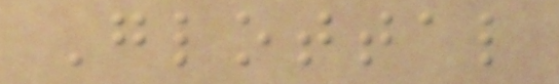Glottal
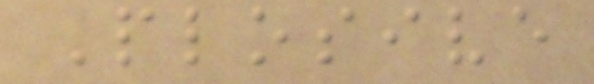Plosive
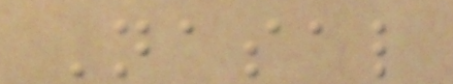Nasal
